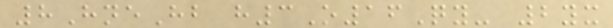8HneHb h3O16Qy- 2yx
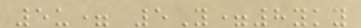5u= 5Y=8yky
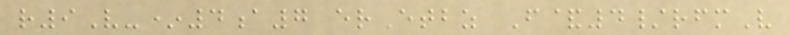r9V-*4a7 erEtbz F&4/rfmV
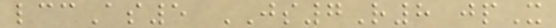lccAs5 JS7R8 jpX
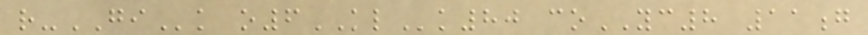r-GIk o6KLk80 coYC8 11g
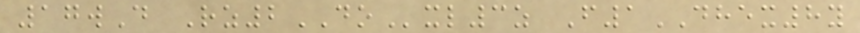17wD Rz2DOxl3z F1DHEX8y
